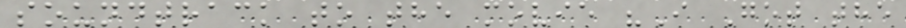soundtrack to the movie "I Got the
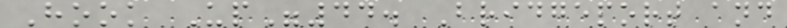Hook Up"44. Bridgeport and
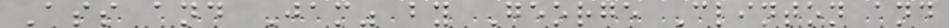Ass and Jam" by George Clinton and
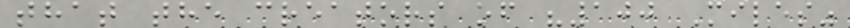that the creators of "100 Miles"
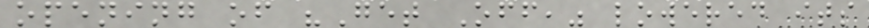opening of "Get Off," lowered its
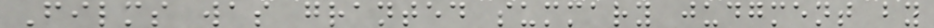Films was granted summary judgment by
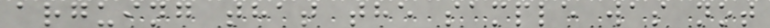arguing that the sample was not
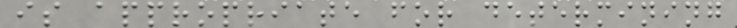is appropriate for determining
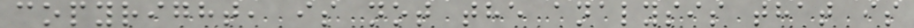copyright, is not the analysis that is
